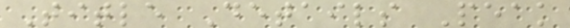Title Details Peak
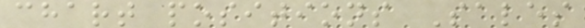chart positions Sales
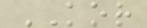KOR
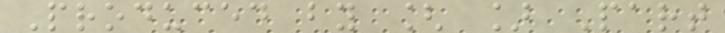Produced by [ ] Part
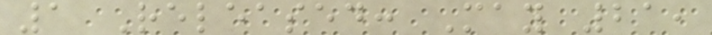1 Released: May 21,
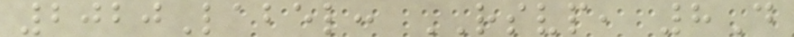2020Label: RSVP, 8D
